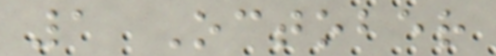1 October
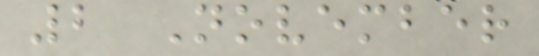2 November
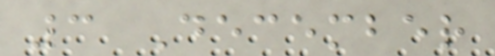3 December
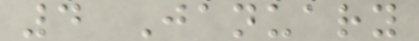4 January
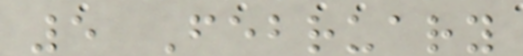5 February
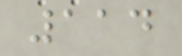114
